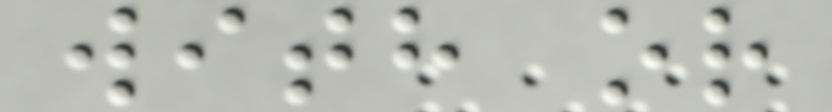with or
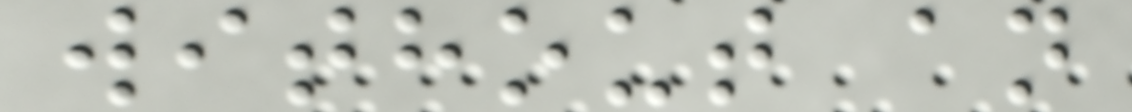without an
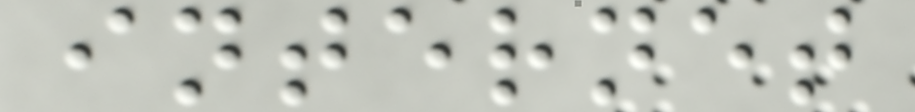internet
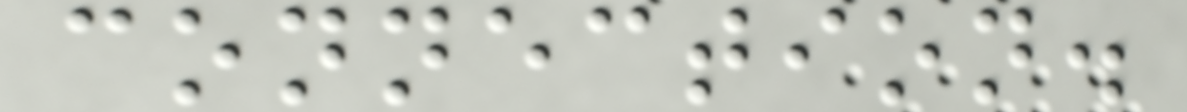connection.
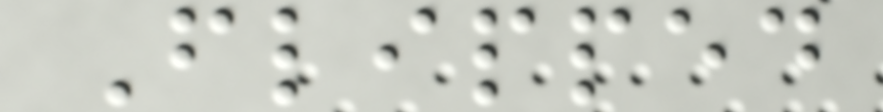Flipped
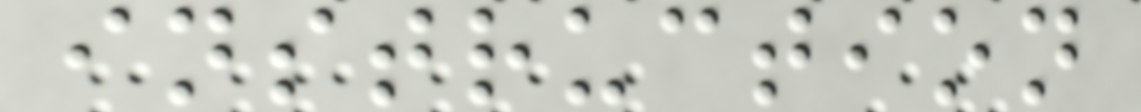instruction
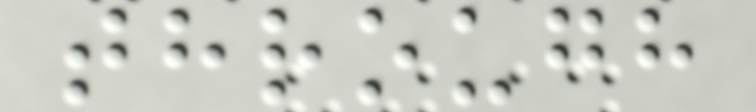through
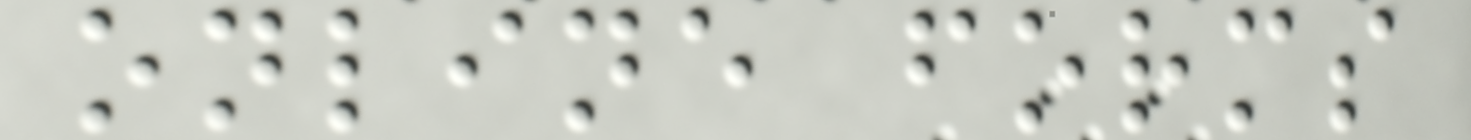online forms
